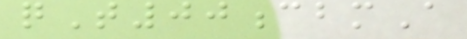qT00cbmA
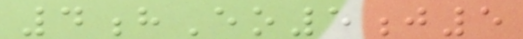4hEo5j5
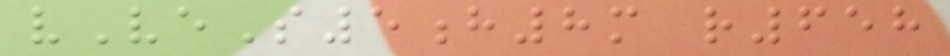vVeS5h8m r658
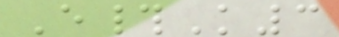E#K3
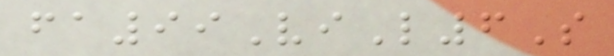fa99ViL6S
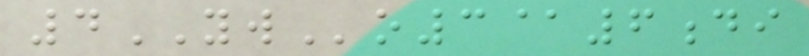4YWo3@6di
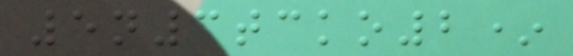5n3tcko2*
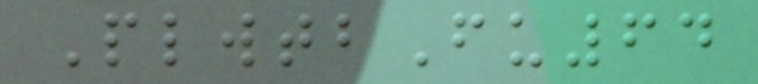PlwtbFu64
